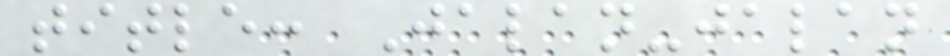title: Jalan-jalan
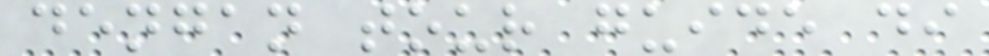dengan tour guide di
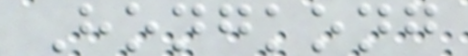Hongkong
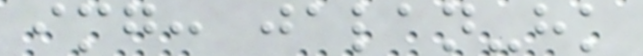img: jalan-hk
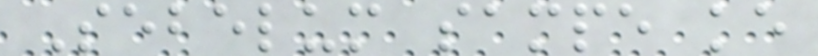Sebelum sampe ke
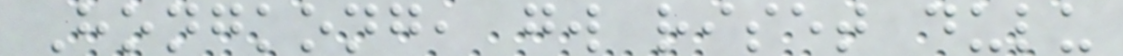Hongkong, gw riset dulu
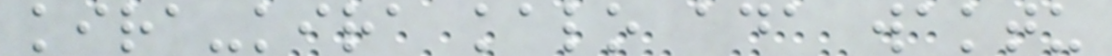kira-kira kalo ada waktu
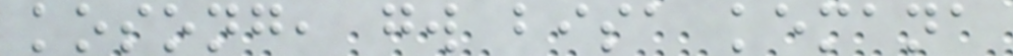kosong, gw bisa kemana
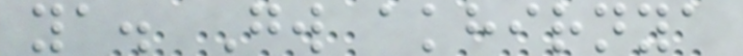ya. Gw akhirnya
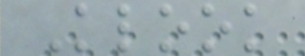Klook
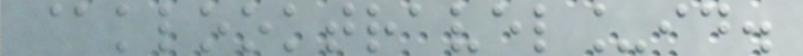@klooktravel_id.
